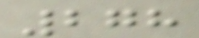278
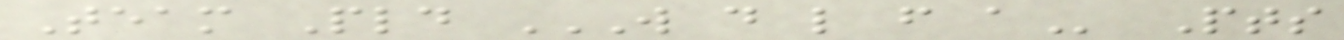Team Pld W D L F A Pts
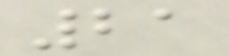21
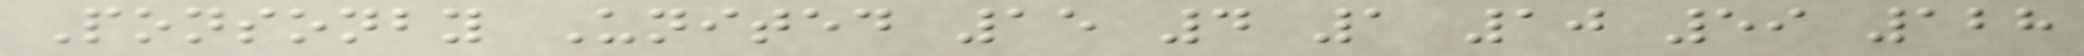Ponsonby United 15 4 1 10 59 128
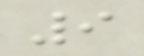9
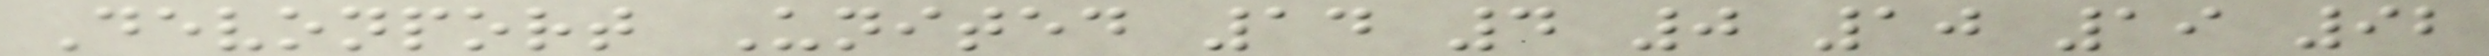Devonport United 14 4 0 10 19 92
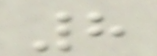8
